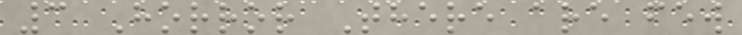3 Horror There are few
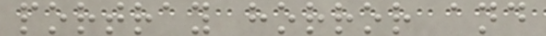portray horror and
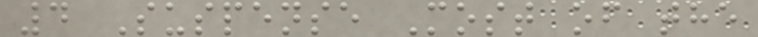4 Suspense Most of the
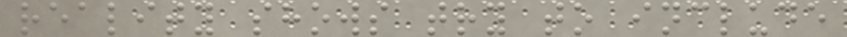reality shows try to include
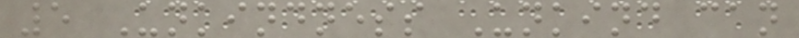5 Unkindness Unkind can
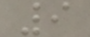9
